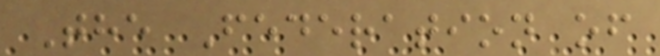The Federation of
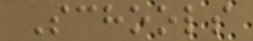Schools
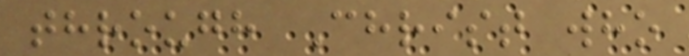through Christ who
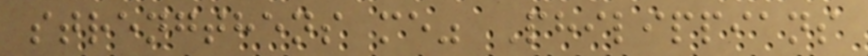strengthens me" Philippians
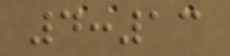4:13
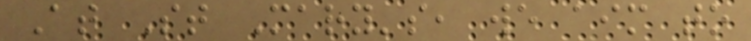At St Mary's, we aim to
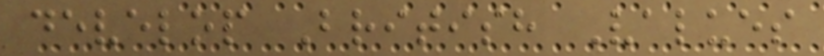develop British Values
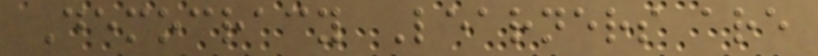Democracy Learners are
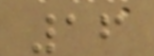16
